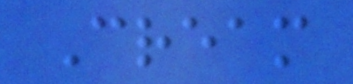Cream
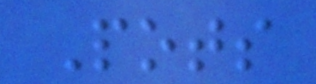Pots
